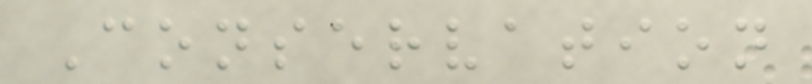Conservation
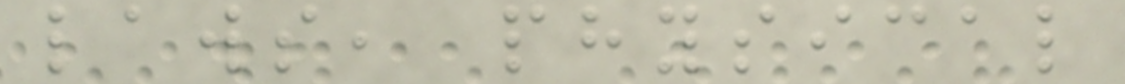laws, physical
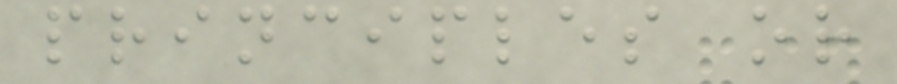principles or
